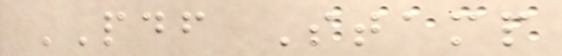PDF Stamp
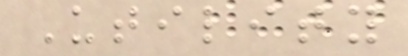Utility
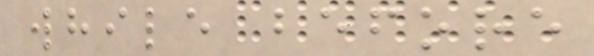while before
